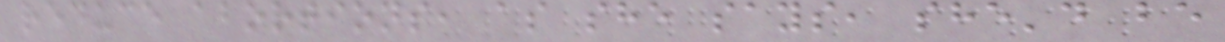reduce abortions, as she says, she'd be
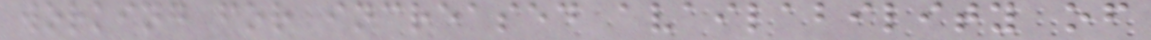working for increased availability of
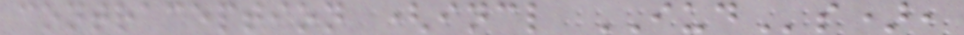contraception (incl IUDs),
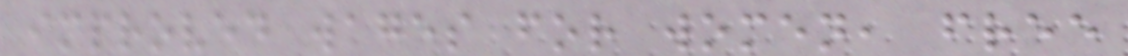improved wages for women, free
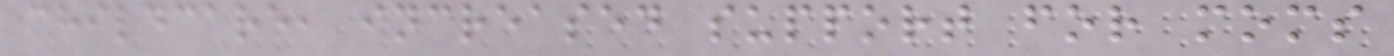childcare, increased support for moms
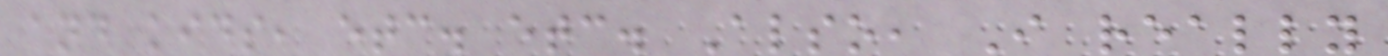and kids, etc. etc. Also, I really
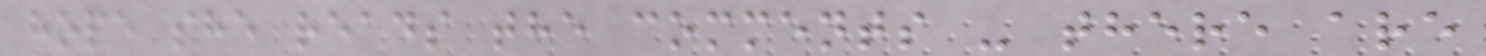hope she reads the comments - there are
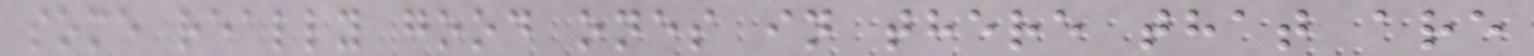some really good ones in there that are
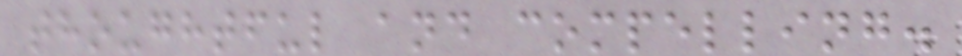thoughtful and compelling.
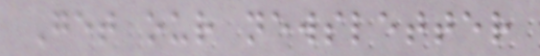Get our newsletter
